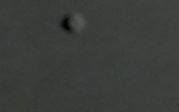a
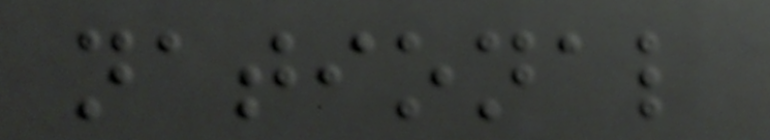national
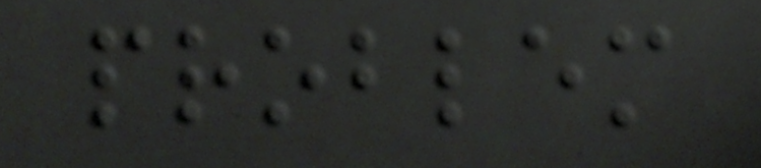problem
